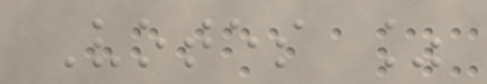Votes %
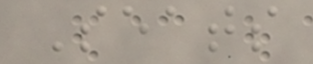Seats
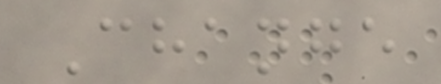Change
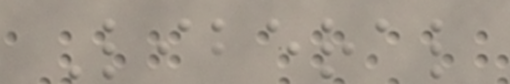Liberal
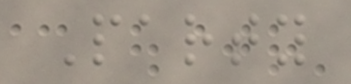Party
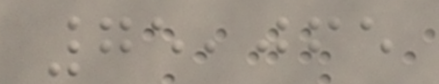75,065
